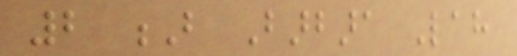2 B Barbara Lah
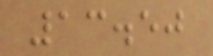13.50
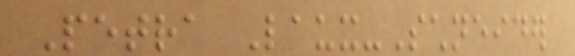Petra Laux-Schneider
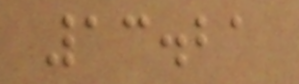13.21
